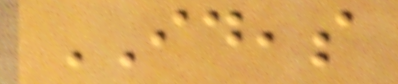IDEAS
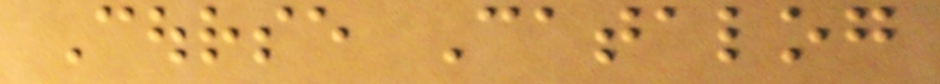Course Catalog
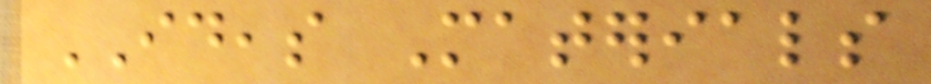IDEAS Materials
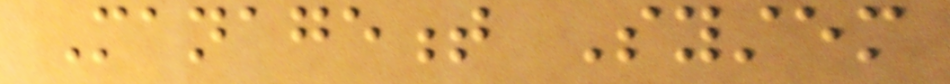Management System
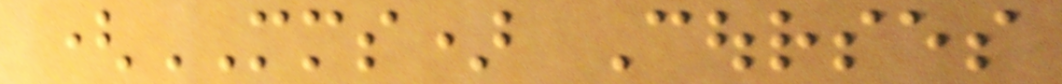(MMS) Courses
